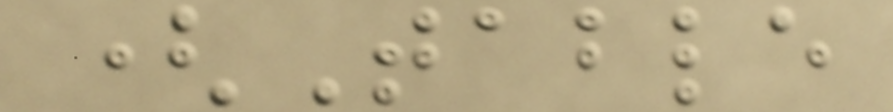(Table
